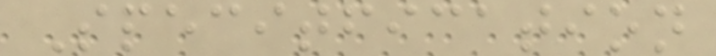Specitfication
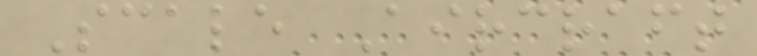Scale Aircraft
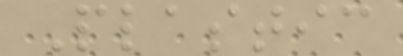Plastic
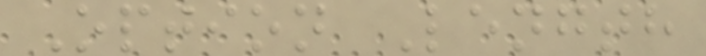Option Length
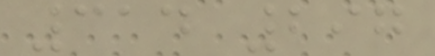314 297
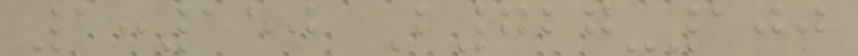1:150 B727-100
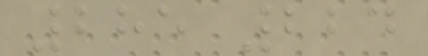285 224
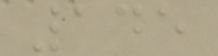145
